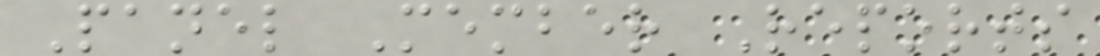Panel Member Reports
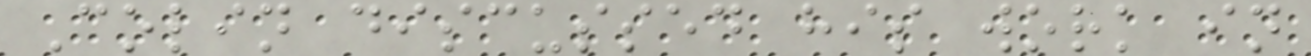Colin discussed his work in
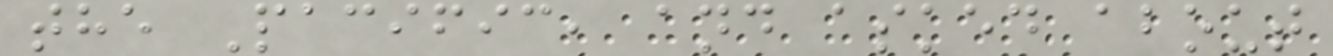the Pacific, and asked about
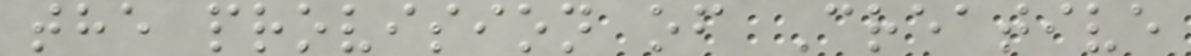the provision of Creative
